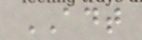ADT
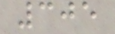305
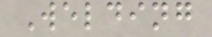Welding
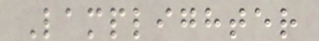Lamplighter
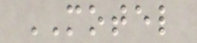MOTEL
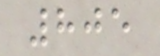805
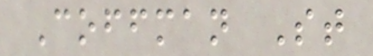Coffman St
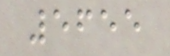5655
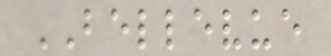BELLEVUE
